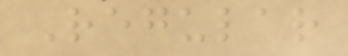Regular
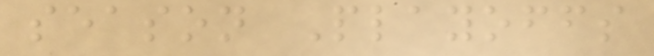season Playoffs
